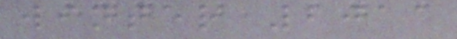winter 2011
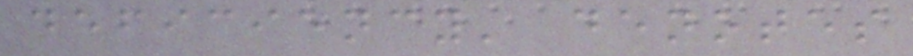deficiency' denotes
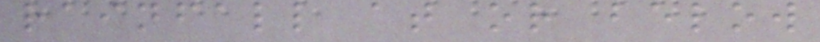rainfall at or below
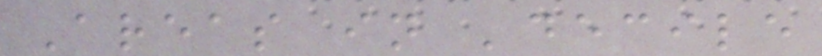Areas in 'decile
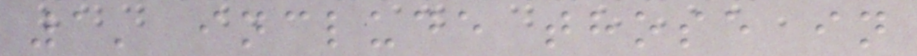1' include those in
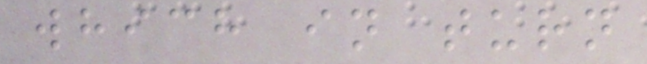which in turn
